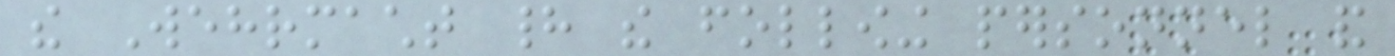the Wehrmacht had the following personnel and
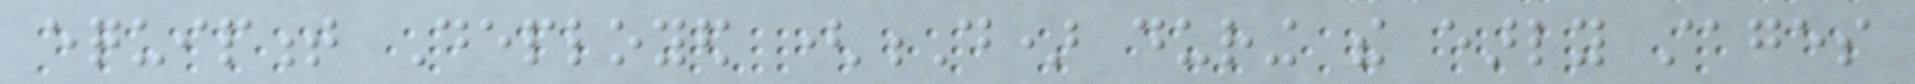equipment Deployed (D) during the early stages
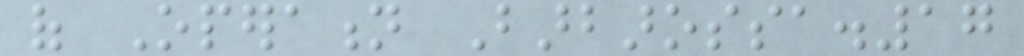of Operation Barbarossa.17
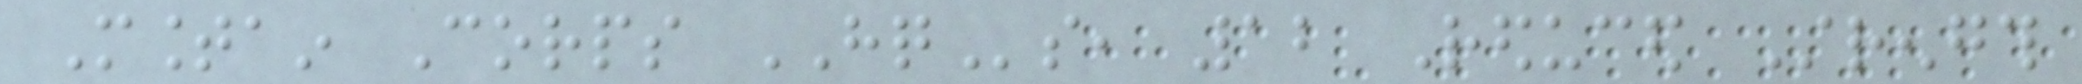Mountain Corps HQs, 12 Reduced Strength
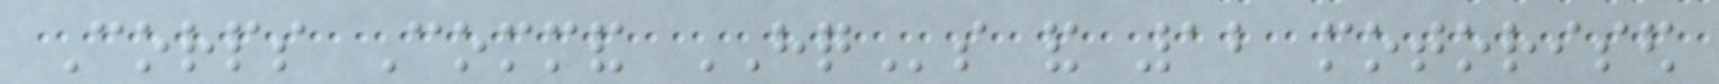Corps Command HQs and 12 motorised
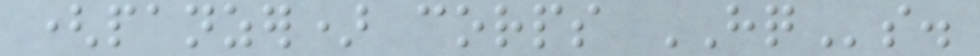(panzer) corps HQs.
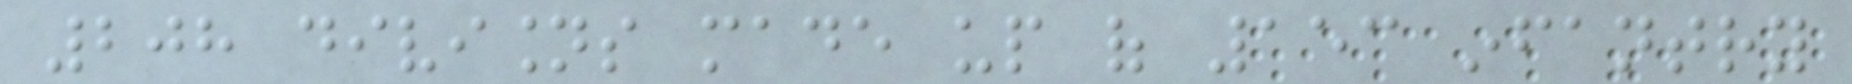208 divisions made up of 153 infantry
